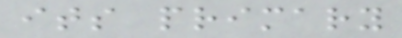its primary
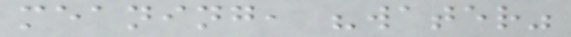meaning, "water"
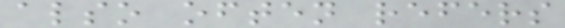also often refers
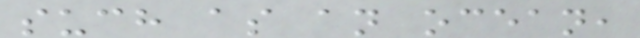such as an ocean,
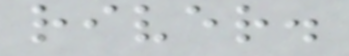river.
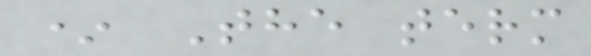* The term
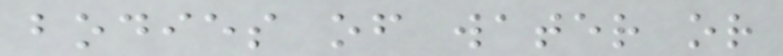bodies of water or
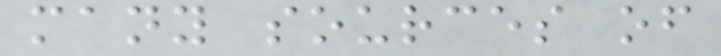many sources of
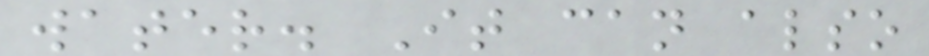water. It can also
